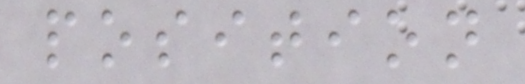position
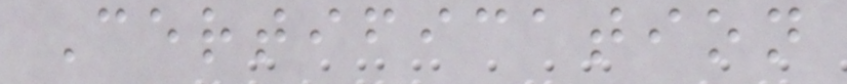Certification
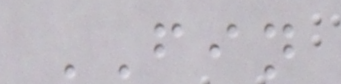FIN
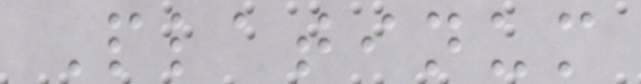Platinum
